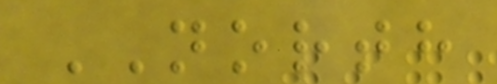NORTH
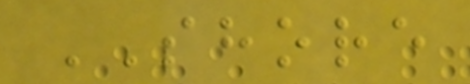SHORE
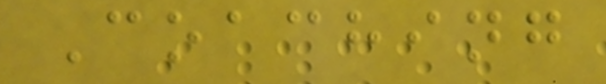Coaching
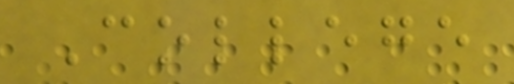College
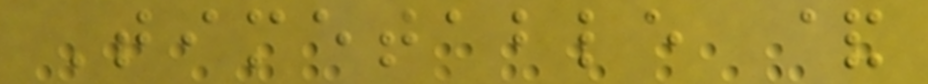Timetable &
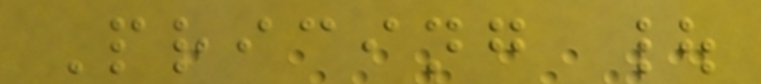Pricing |
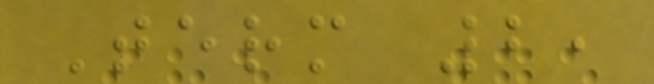Term 2,
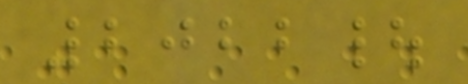2022|
